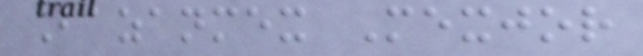Bazanmex Mexjor
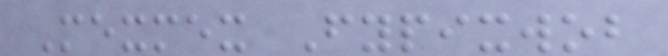Mexmex Fypixwob
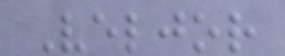Veljor
